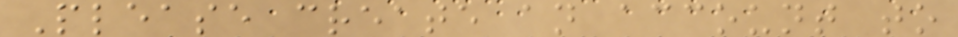Please create an account to
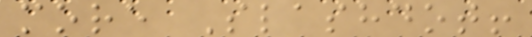more Slashdot!
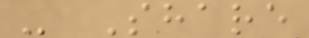- Share
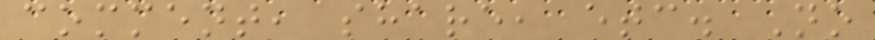comment, share, etc. No
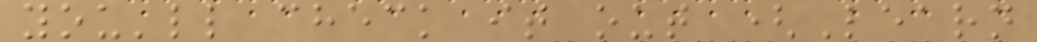you'll check it out (Learn
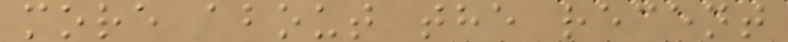more about the recent
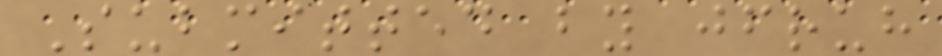Submitted by jfruh
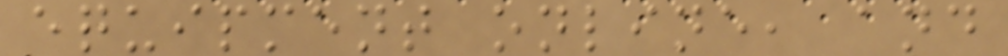equipment online, and
